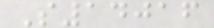S14016
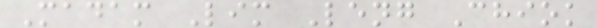Madam Lim Leng Chiok
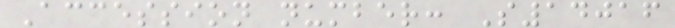Accession number: S14016
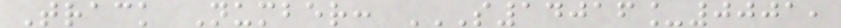Track Number: S14016_0001,
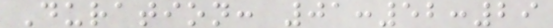Duration: 01:52:29
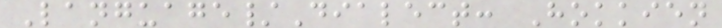Language/Dialect: Hokkien
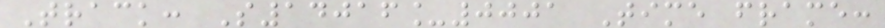Track: S14016_0001 Time frame:
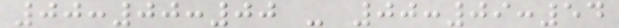00:00:00 - 00:09:54
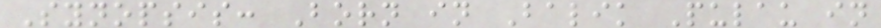Synopsis: Born in Balik Pulau in
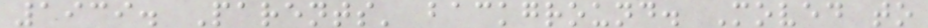1939. Parents' background. Moved to
